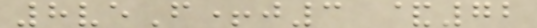8veF+j3 &72
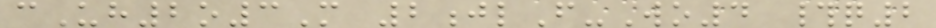cUh2o3M 2jlF-Wo4 #q2
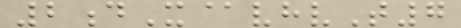2dX@vhvT7
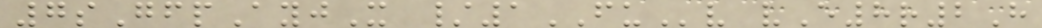7sGfpAyjX /1FUv vE8r2H
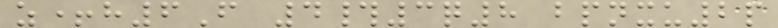z+h6F 4#3q8 bpnxu2p
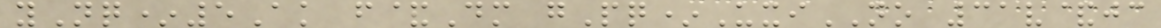yNq*5Ak f&Dm gPq*UxiNO 31v&jc
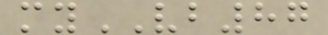myVB87
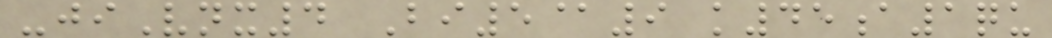-jiVnx4 Bi5@9 k45a1qu
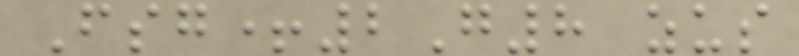Fsg+2G8 zus
